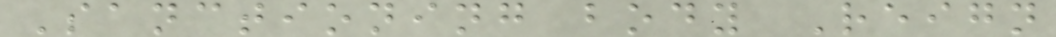Sanctioning body Reign
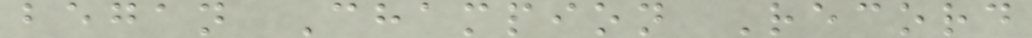began Champion Record
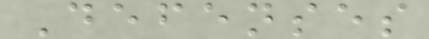Defenses
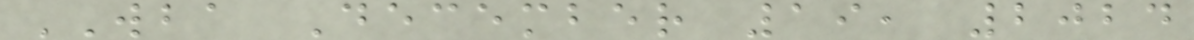WBA December 19, 2024
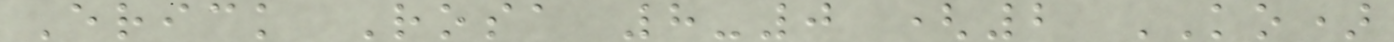Erick Rosa 8-0 (2 KO)
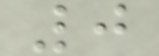0
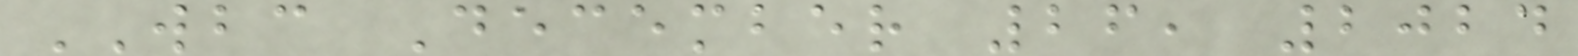WBC December 26, 2024
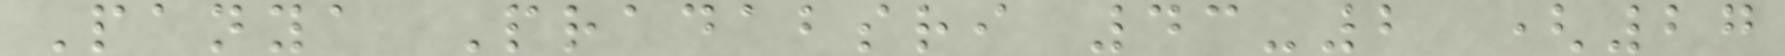Panya Pradabsri 43-2 (27
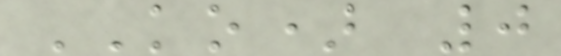KO) 0
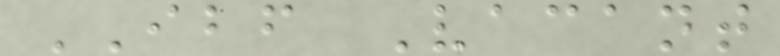IBF Vacant
